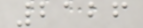2126
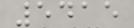5415
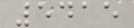5415
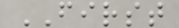FIRST
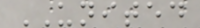UNITED
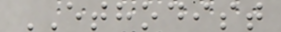ETHODIST
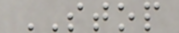STOP
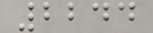2244
